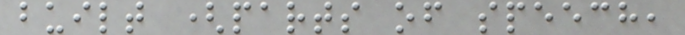built (parts of speech,
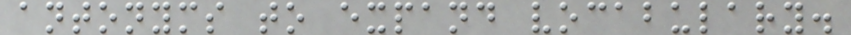antonyms to expand vocabulary.
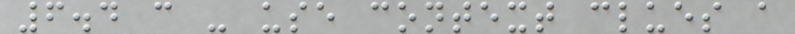6.4 c - use context clues a
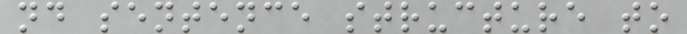nd sentence structure to
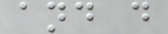and d
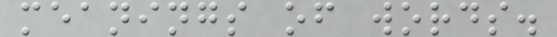meanings of words.
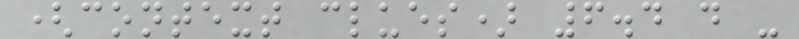(context clues) 6.4 d -
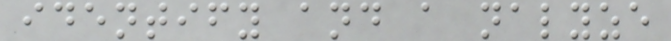identify and a nalyze
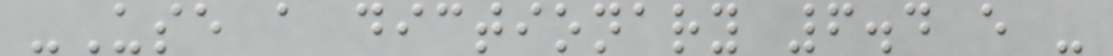-Use a dictionary 6.4 e -
